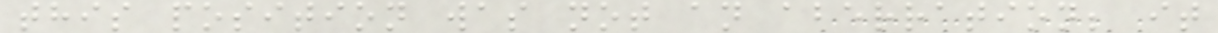this position was not an aberration; it
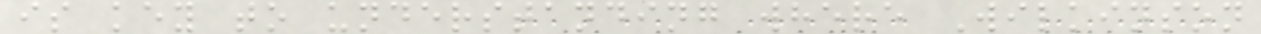is key to understanding where Wilkinson
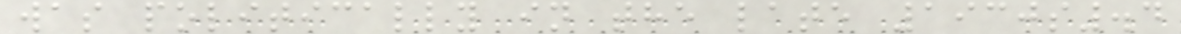was politically in the late 1930s.4
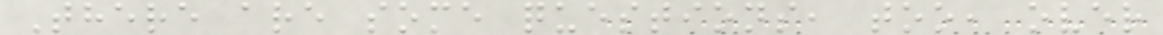There are some questions, too, over
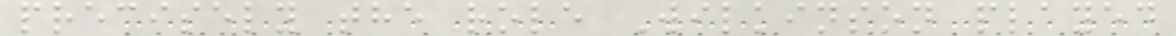precisely the role Wilkinson played
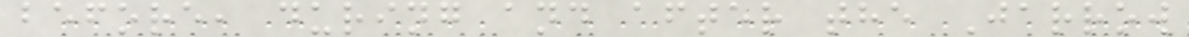before, during and after the Jarrow
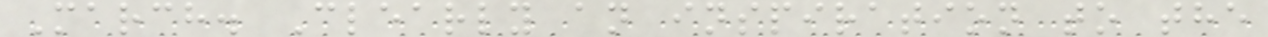March. Clearly an inspiration to the
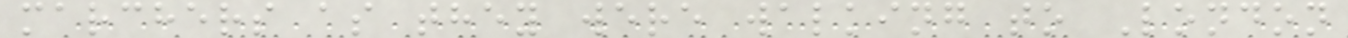marchers as they were walking to London
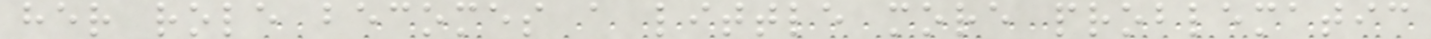her role becomes a little more problematic
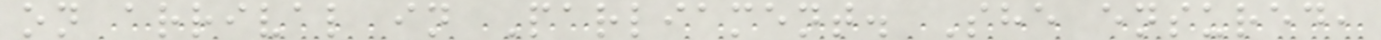on arrival in Parliament. She ensured,
